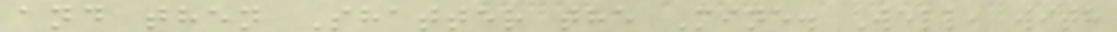and then Shatter the Mine. Well, with
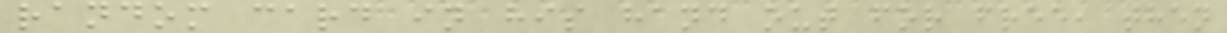random card in his hand out for free, then
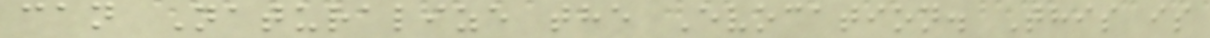can Naturalize the Evocation. This is
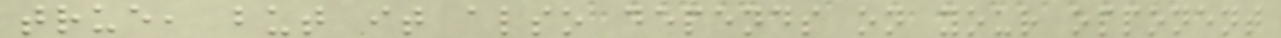true, but it also depends on your opponent
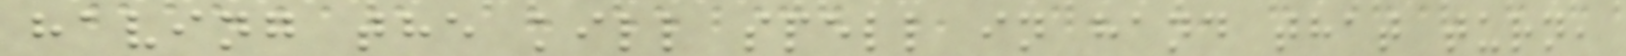having the kill spell in hand that turn,
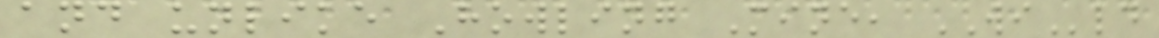and unlike Howling Mine, WIld
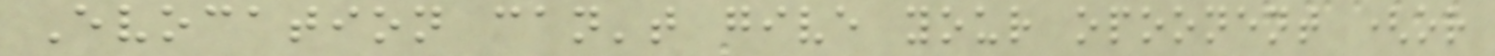Evocation can't give your opoonent (or
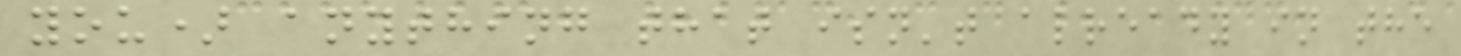you) anything that isn't already in the
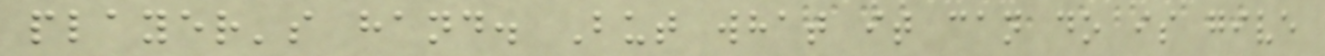player's hand. But what it can do is give
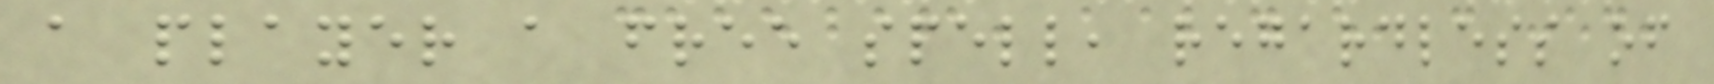a player a free spell, regardless of
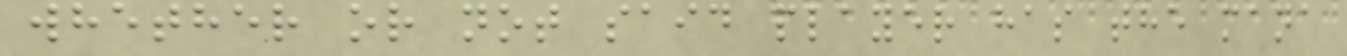whether or not said player has the mana
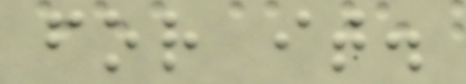for it.
